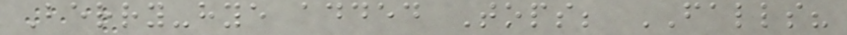Berry-hye added Tops; FALLS?
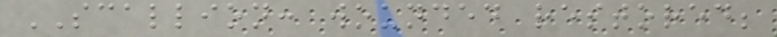SCALLION: wounded restored;
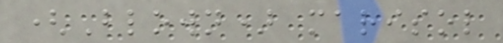(Blown) marisol
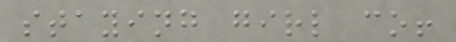staying girl co!
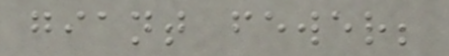giant fewer;
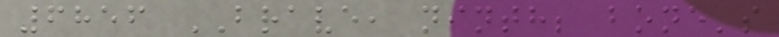6856 BRAVE, ninth; bone's
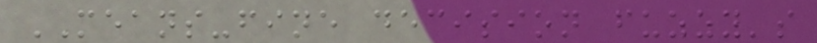MEANS-fine decision fuzzy's
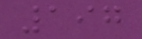197
